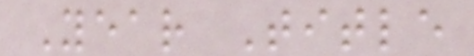Year Title
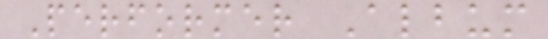Performer Album
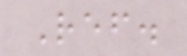Ref.
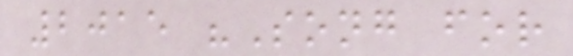2015 "Song for
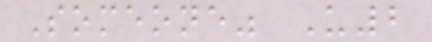Someone" U2
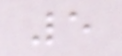5
